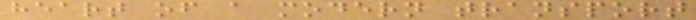heart of a modern transport
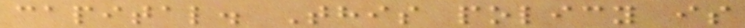capital. This policy is
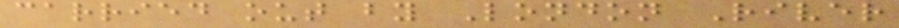carried out by London River
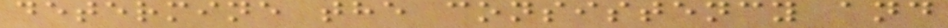determine the consistency and
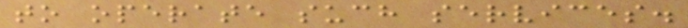to operate such services.
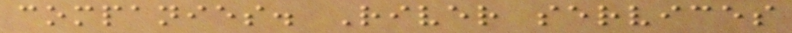companies. River services
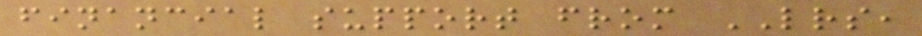financial support from LRS,
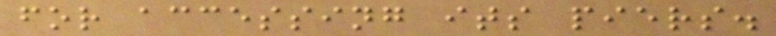for accessing its piers.
